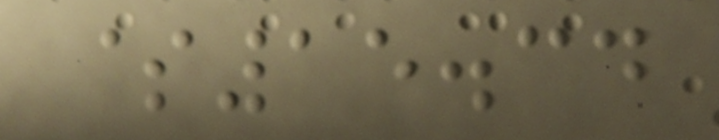$15.34
